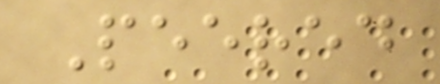Peered
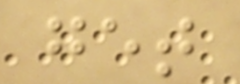get
